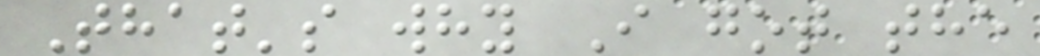That's why I got the
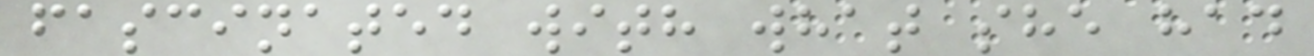fascinated with what she had
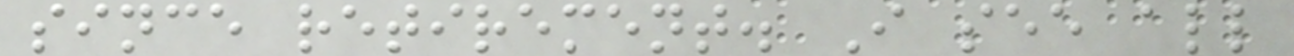since retirement. I see all
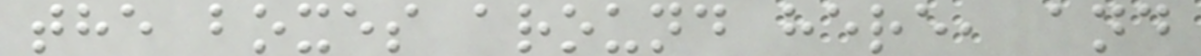the boxes around here, and
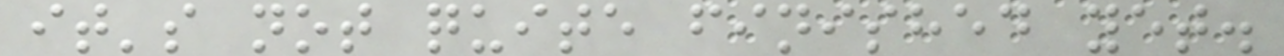it's not quite finished yet.
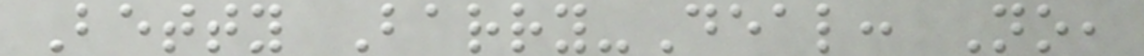Betty Barry-Deal: No,
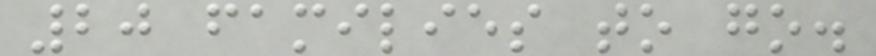20 families to go.
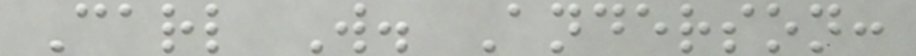Carl W. Anderson:
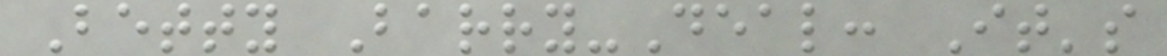Betty Barry-Deal: It's
